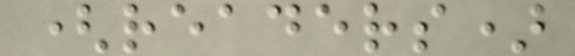(readers)
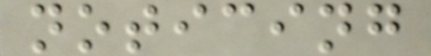noticing
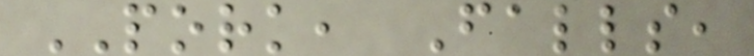PORK, Falls,
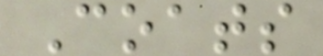Coats
